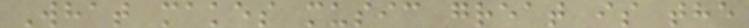What makes music great is the
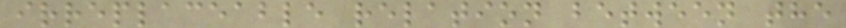irreplaceable relation between the
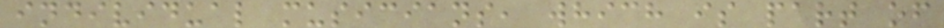individual musicians, which is part of
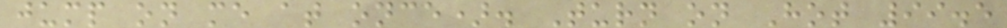jump on me at once). Turn on Hot 99.5
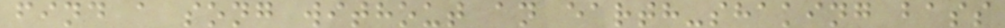find a song without an earth-shaking bass
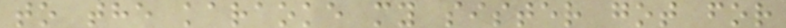to the karaoke my sister got for
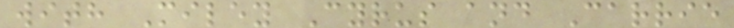with Miley Cyrus and Carrie
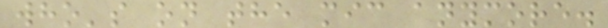who's on the mic anymore.
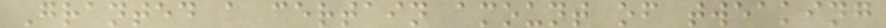Granted a certain amount of tweaking
